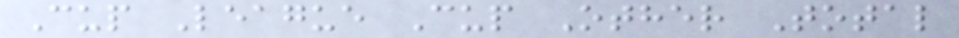Cup League Cup Other Total
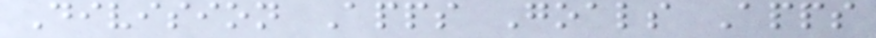Division Apps Goals Apps
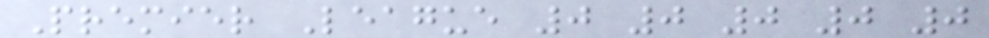Premier League 0 0 0 0 0
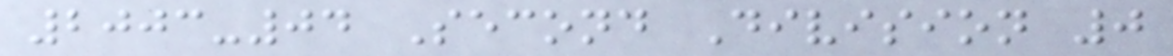2003-04 Second Division 0
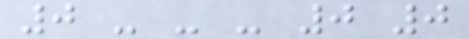0 - - - 0 0
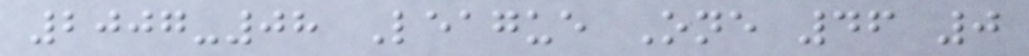2007-08 League One 46 0
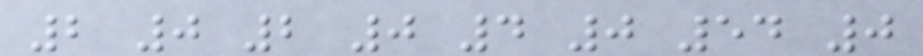2 0 2 0 4 0 54 0
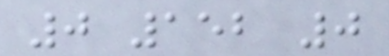0 152 0
